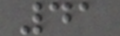41
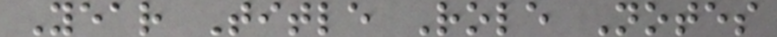Year Title Role Notes
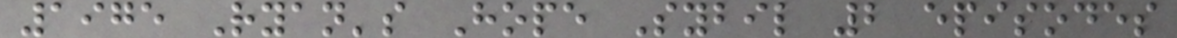1975 Ryan's Hope Sybil 2 episodes
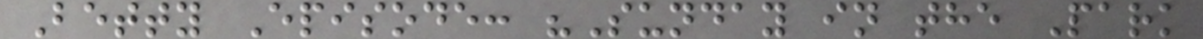Betty Episode: "Sunday in the Park
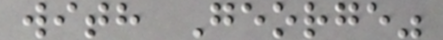with George"
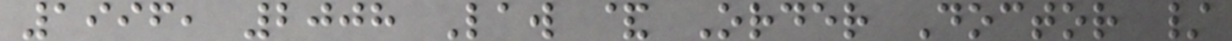1996, 2008 Law & Order Doctor /
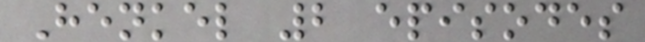Henkel 2 episodes
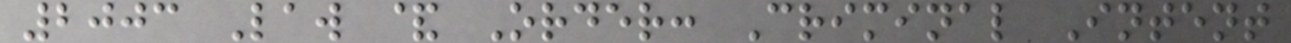2003 Law & Order: Criminal Intent
